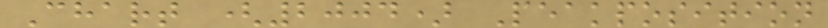Chart (2004) Peakposition
